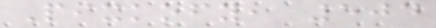Pixkofy, 504
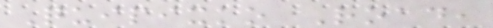Quipixko Road,
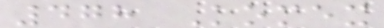478 Komex
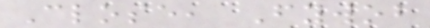Close, Fywob
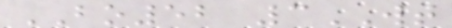BO52 3WT
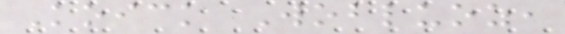Koick Wobluoz,
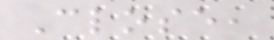Close,
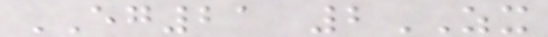EG21 2ZX
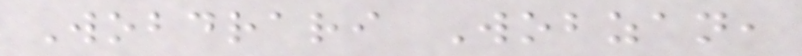Wobdrari Wobzan,
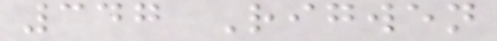347 Rigwen
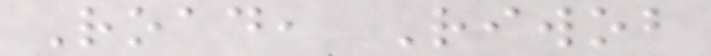Road, Riwob
